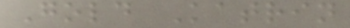Gold Katrin
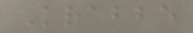Krabbe
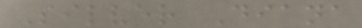Silver Diana
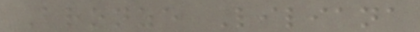Bronze Liliana
